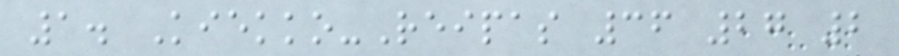1. Kiekko-Reipas 36 27 2
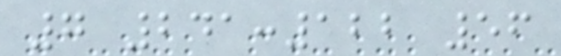7 241:122 56
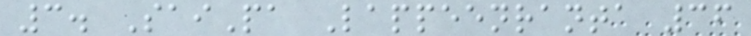3. SaiPa Lappeenranta 36
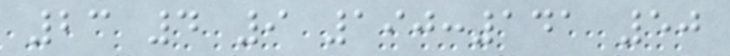23 4 9 190:141 50
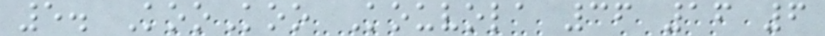5. KooKoo Kouvola 36 16 6
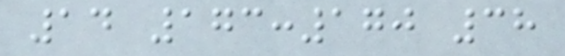14 173:170 38
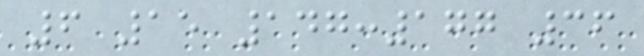6 15 147:177 36
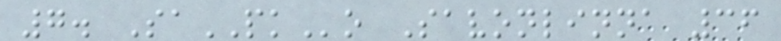7. SaPKo Savonlinna 36
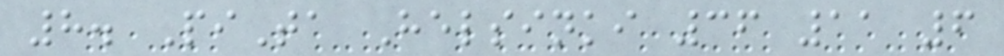8. PiTa Helsinki 36 11 6
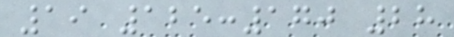19 125:170 28
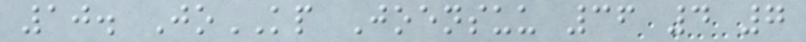10. JoKP Joensuu 36 4 7
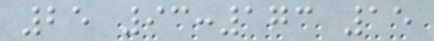25 93:173 15
